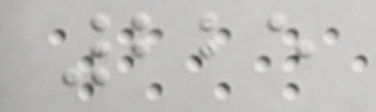225
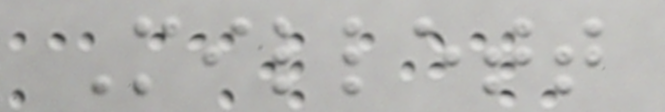Millett
